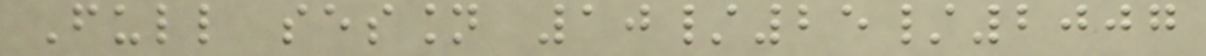Full session 10/25/2007
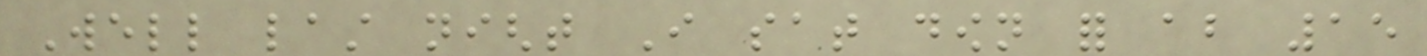Well last night I sat down for about 15
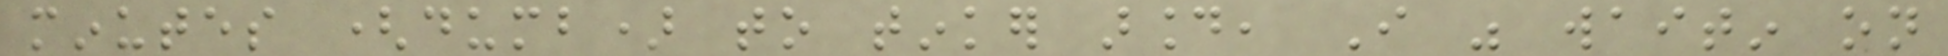minutes (dumb) to tinker around, I was waitin on
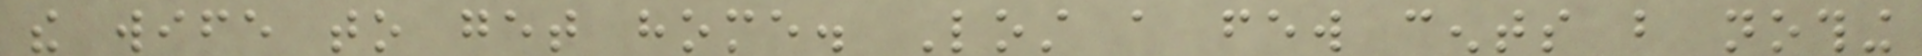the wife to get home. Lost a few cents but nothing
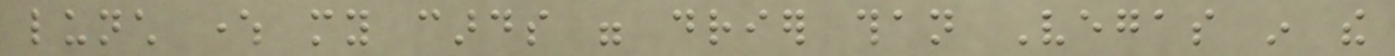lunch where my cards were drier than Vegas in the
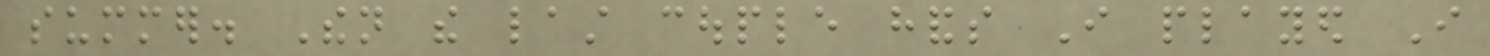summer. Then the last couple hands I played I
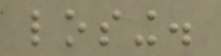losing.
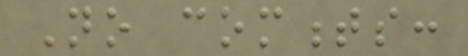No comments:
